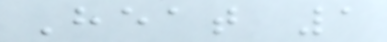Heat 1
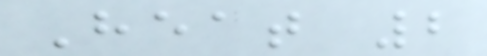Heat 2
